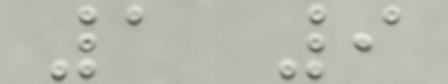1 9
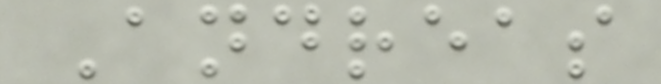Andreas
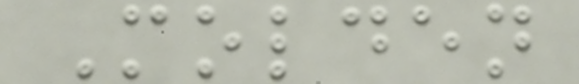Molden
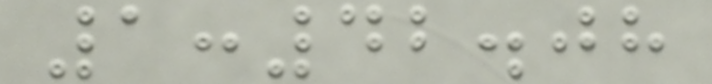1:42.08
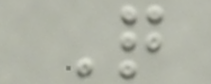Q
